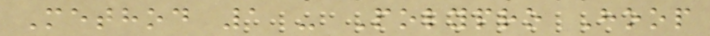Method 1 - Polypro Hoop
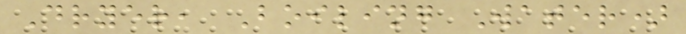Dryer, Boiling Water)
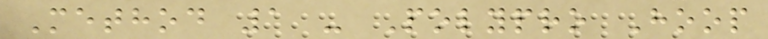Method 1 - Polypro Hoop
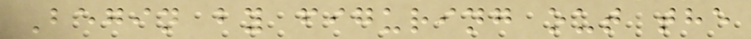Begin by figuring out the
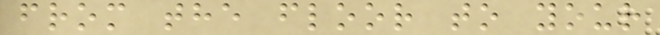from the floor to your
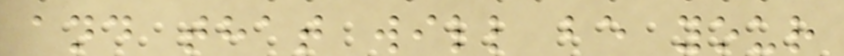and that will be your
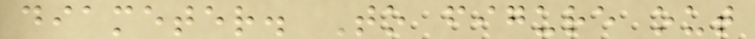diameter. To figure out
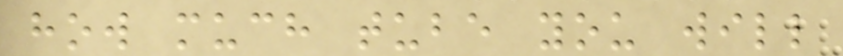how much tube you will
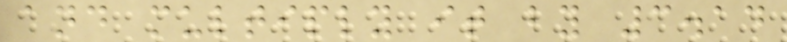and multiply it by 3.14
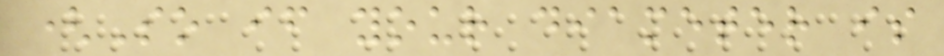(So if your diameter is
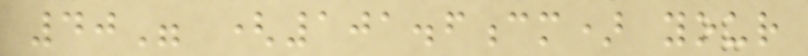40" (101.6cm) your
